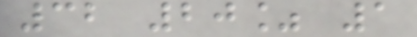32 20% 1
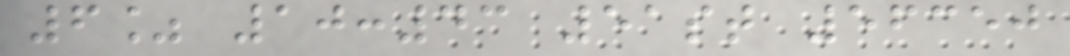6% 10:43 51st 56350
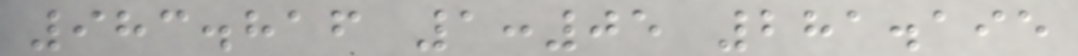983.816 1:05 281.195
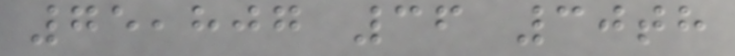75,807 36 30th
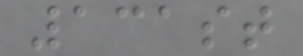131st
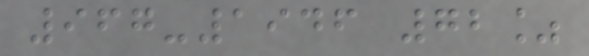967-1946 72%
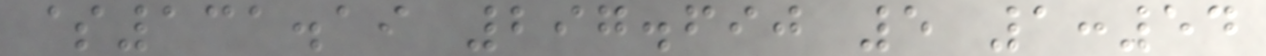$131.19 297.690 5 1:54
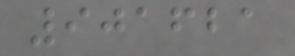901621
